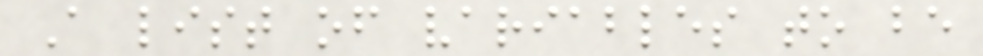A list of variables to be
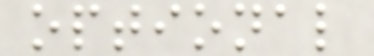optional
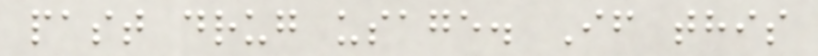past drug usage. If this
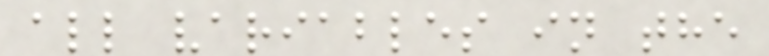all variables in the
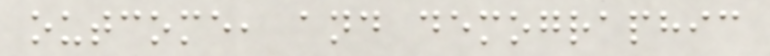outcome, and demographic
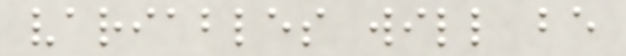variables will be
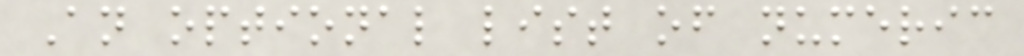An optional list of numeric
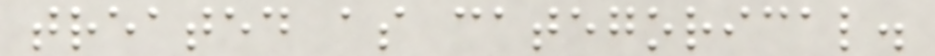treated as categorical.
